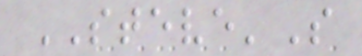STEVE'S
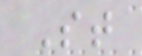St
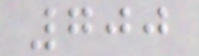700
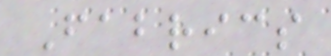Fabrics
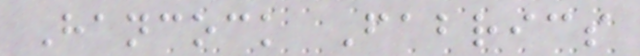Hancock Fabrics
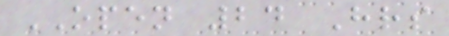OPEN 24 Hrs
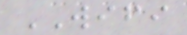WIFI
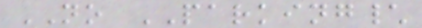NO PARKING\
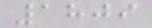1809
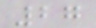27
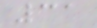31
